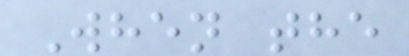When the
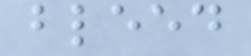bleed
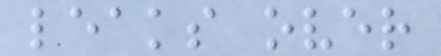leaks over
